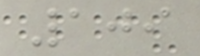109
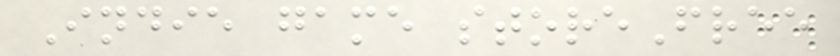Indie game storeFree
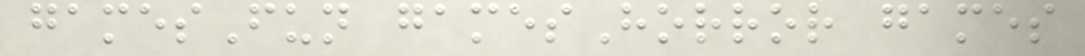gamesFun gamesHorror games
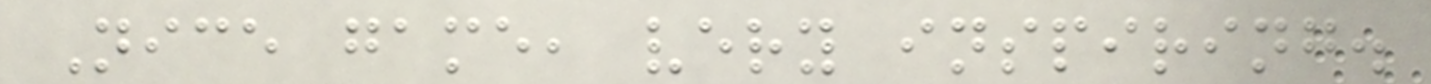Nice game, very inspiring.
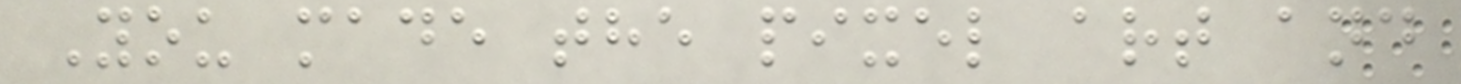You made the pixel art and
